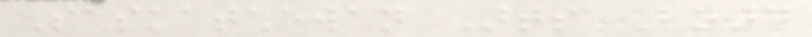Saskatchewan Arts Board
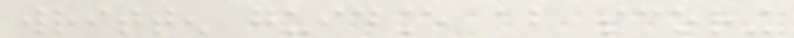written guidance about scoring
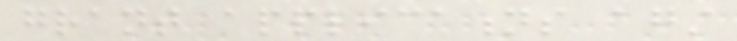grant applications against
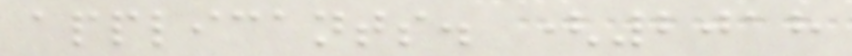applicants. (2018
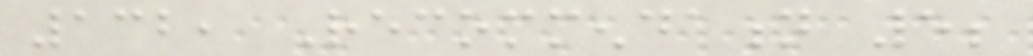132, Recommendation 5;
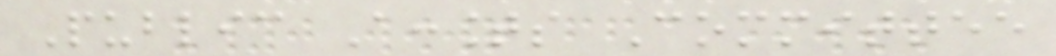Public Accounts Committee
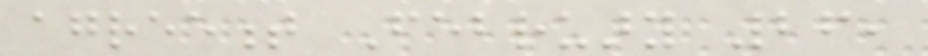agreement February 26,
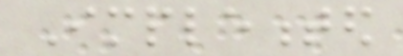Implemented
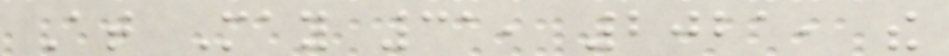At May 31, 2021, the
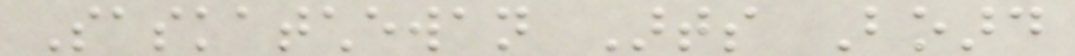Saskatchewan Arts Board
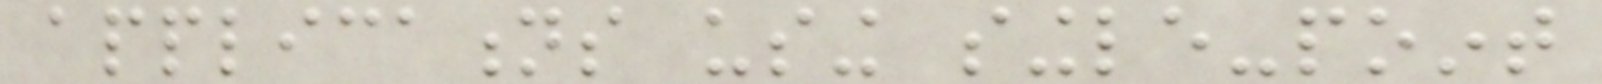applications using single-point
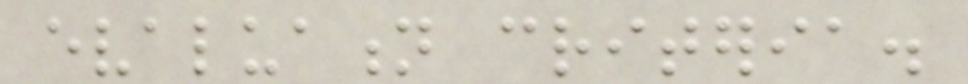evaluation criteria.
